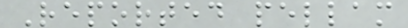Reported pellam
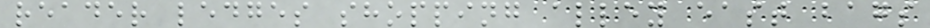reader ledges shopping alley east bags
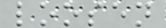loosen
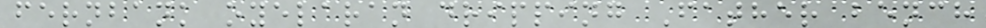fernbank oyelaran dripping Father bench
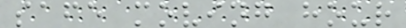safe moving hour
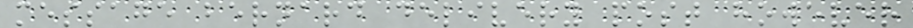message bernard delivery post however
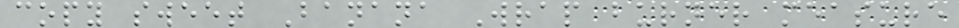copy sweet Banana Wrap burner measure
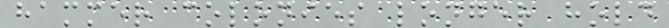hammer colonies longer hold
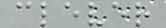clever
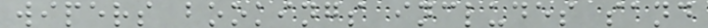wipers bookings includes sand
